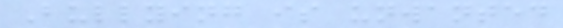Bullying is unwanted
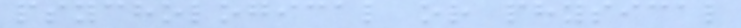psychological or physical
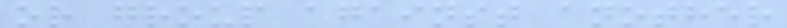or group against another
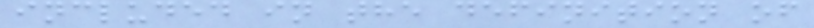included in the definition of
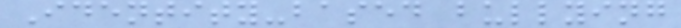Identity-based bullying
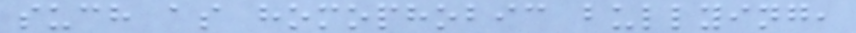such as homophobic bullying,
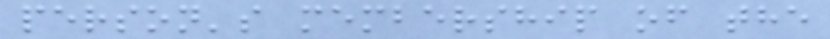person's membership of the
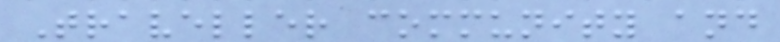Traveller community and
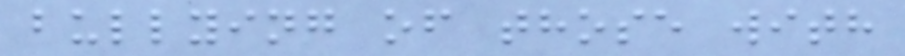bullying of those with
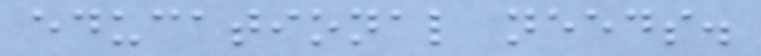educational needs.
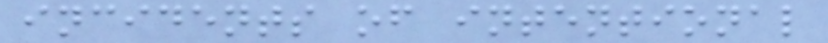incidents of intentional
